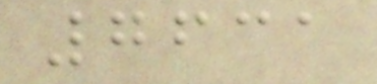7631
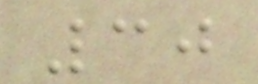30
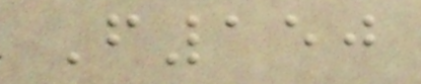F150
